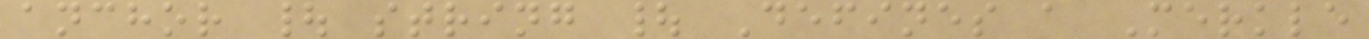anchor | string | Defines a Merkle
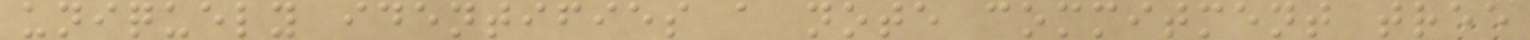uniquely identifies a note commitment tree
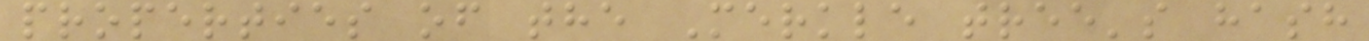properties of the Merkle tree's hash
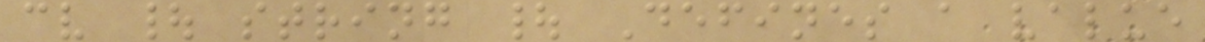cv | string | Defines a value
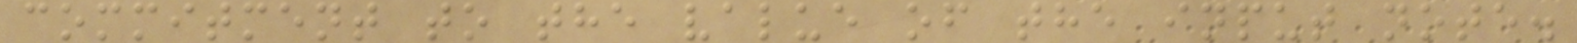commitment to the value of the input note.
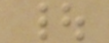|
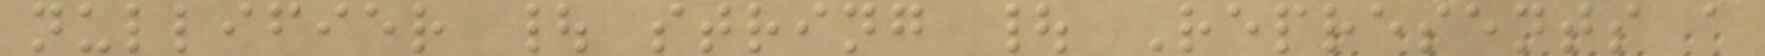nullifier | string | Represents a
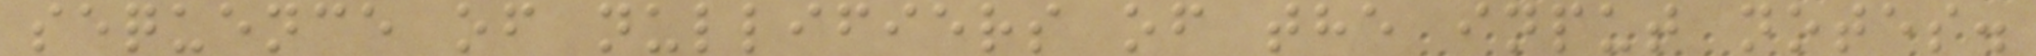sequence of nullifiers of the input notes.
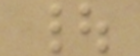|
